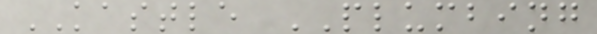KASTLE PLUMBING
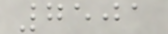7501
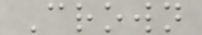Crown
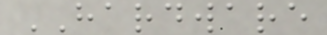HARDWARE
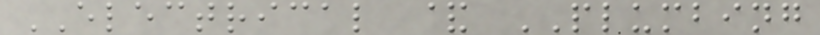ELECTRICAL & PLUMBING
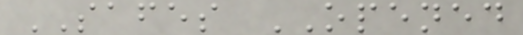SAFES OPENED
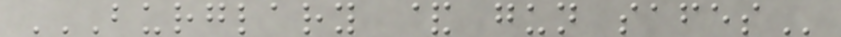BURGLARY & GUN SAFES
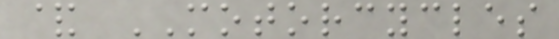& MOTORCYCLES
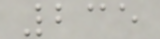235
